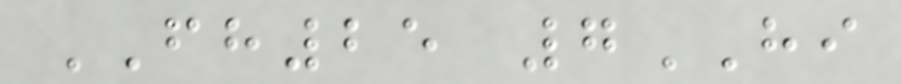FH25 7HI
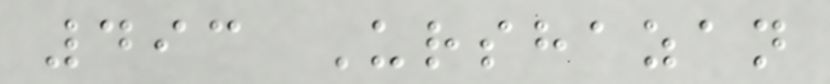493 Urshazan
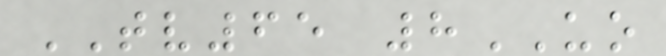TV65 8UO
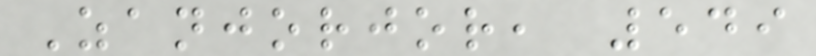Zanjorjor, 549
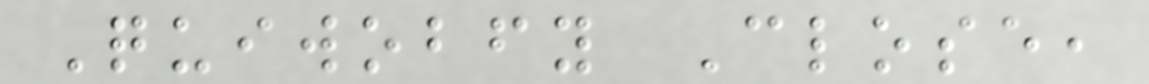Quiwobfy Close,
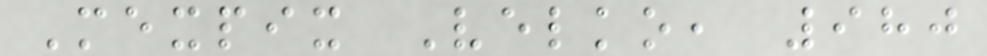Mexpix Velko, 980
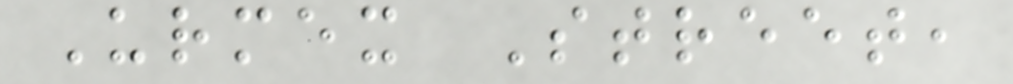Urmex Street,
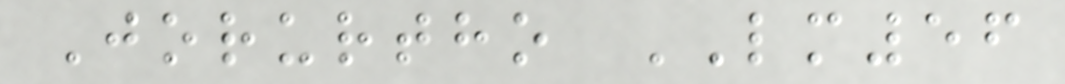Jorurtho LM56
